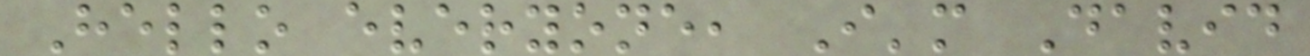Hello everyone, I'm David
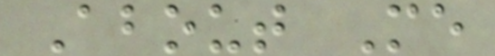About Me
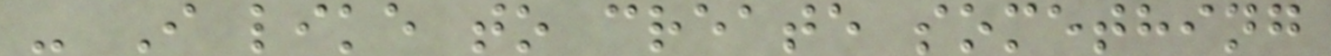- I like to create something
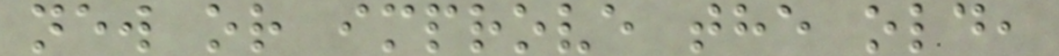new or improve the old,
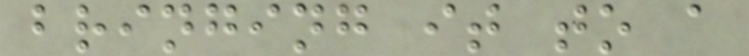bringing it to a
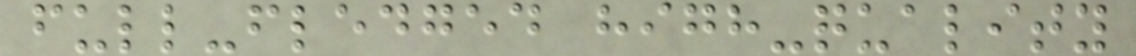full-fledged high-quality
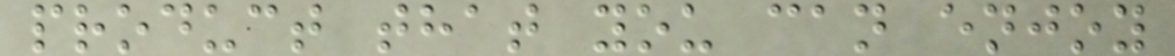product that you can enjoy
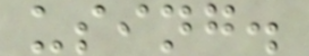using.
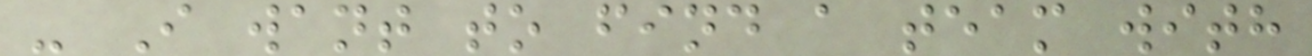- I want to find a team with
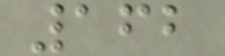162
